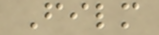Film
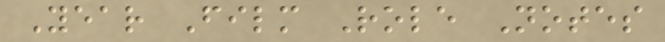Year Film Role Notes
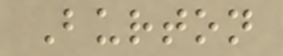Burton
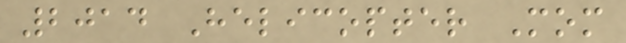2014 Helicopter Mom
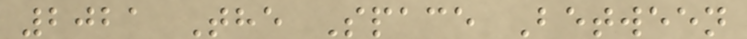2021 The Space Between
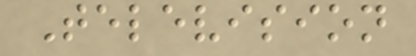Television
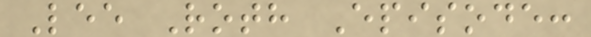Lee Roth Episode:
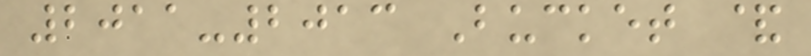2011-2013 Bucket &
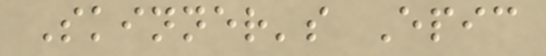Skinner's Epic
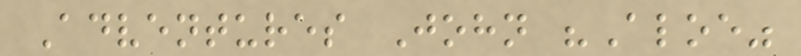Adventures John "Aloe"
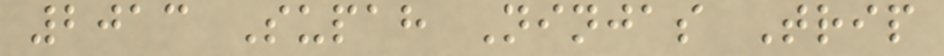2013 Supah Ninjas Trip
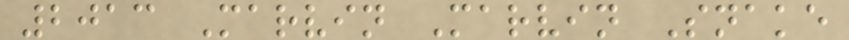2013 Marvin Marvin Snake
